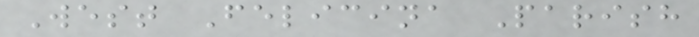West Felicina Parish
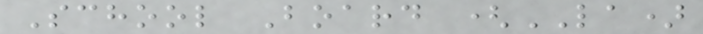School Board (LA)
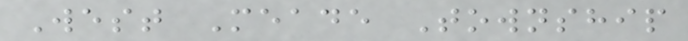West Meade Township
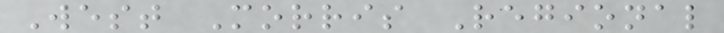West Morris Regional
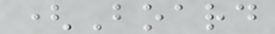(Board
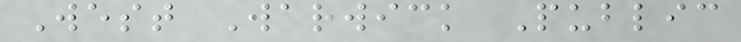West Warwick Public
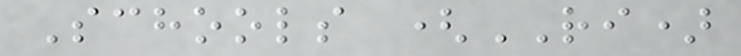Schools (RI)
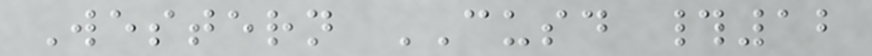Western CUSD #12
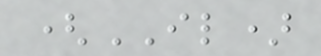(IL)
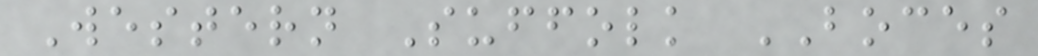Western Suffolk BOCES
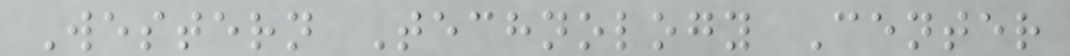Western Technology Center
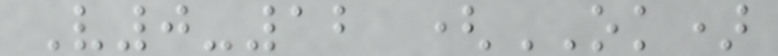V0-12 (OK)
